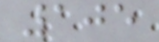105
